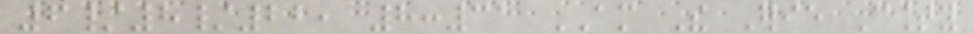6/8/22, 8:31 AM The Erie County
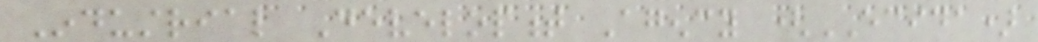Industrial Development Agency (ECIDA)
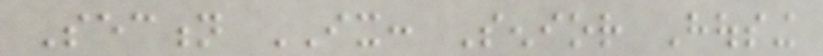Section IX: Senior Housing
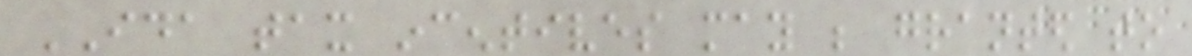IDA tax incentives may be granted to
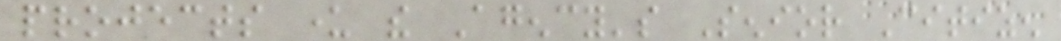projects under the Agency's Senior Citizen
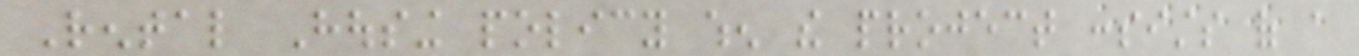Rental Housing policy when the project consists of a
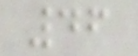46
